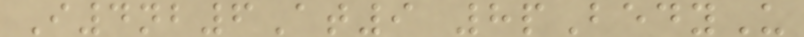I4nb6At9 8pBedyU
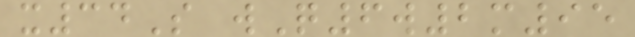x34S wQ6w2m95
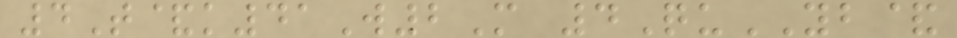4T&k41W2M 4QuYB&
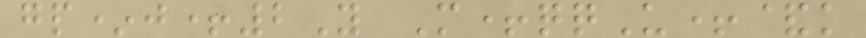gp*j+2Y M+qqU+&k
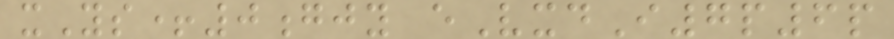xYs+0gjy eVxdI7p6p
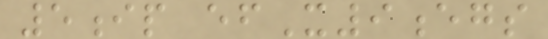5ip efX9egs
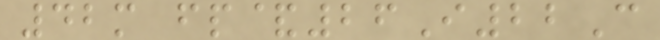42m fp&26I22C
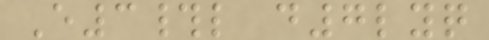E3#l d7lyq
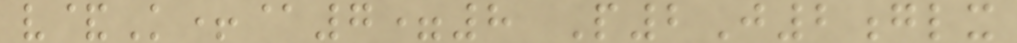v&K+@7=8 P2J2glx
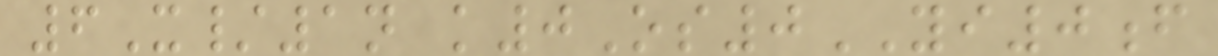6X/1n k0Os0YI0f
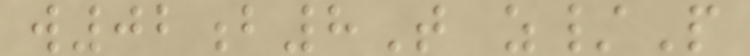w02b8T z/P
